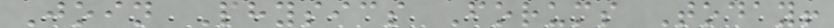Join Physics Forums Today!
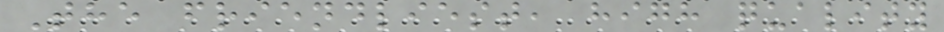The friendliest, high quality
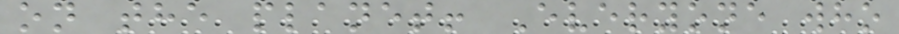on the planet! Everyone who
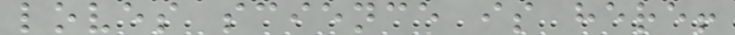loves science is here!
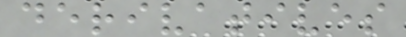derivatives
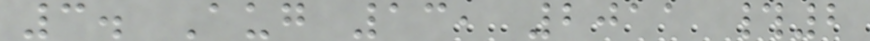3. Aug 13, 2011 #2
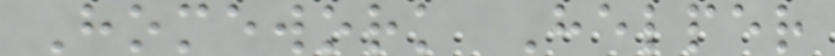Homework Helper
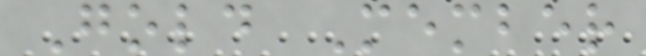Gold Member
